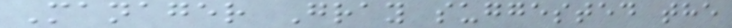Manager Gray suggested the
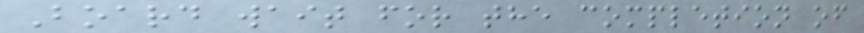Board wait for the completion of
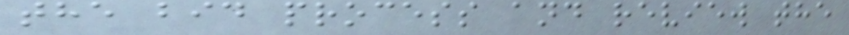the bid process and review the
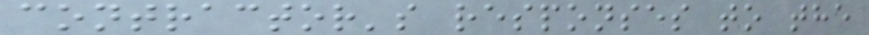contractor's responses to the
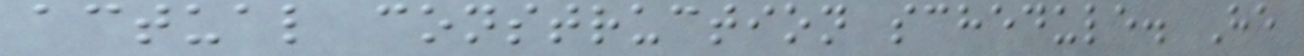actual construction schedule. He
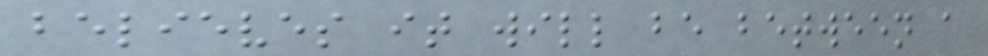believes it will be between a
